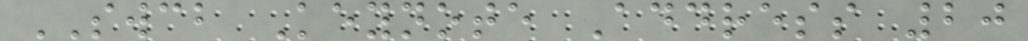SWCB Keynote Address 20
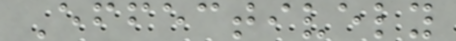Effectively
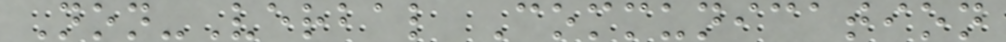Non-Verbal Communication
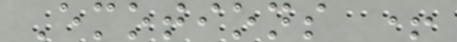Emotions +
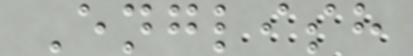English
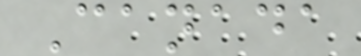Canada
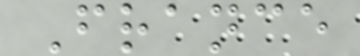France
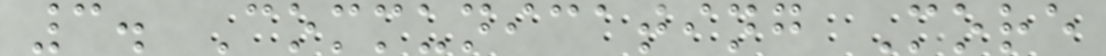3. Communicating More
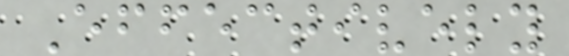Effectively
